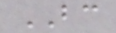BC
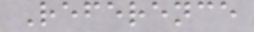Reference
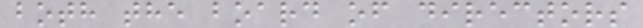both the board of directors
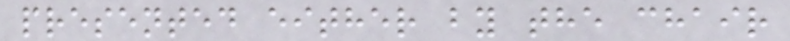presented either by the chair
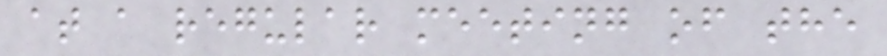at a regular meeting of the
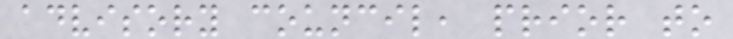advisory council, prior to
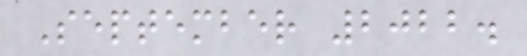September 2022.
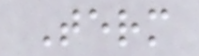Term
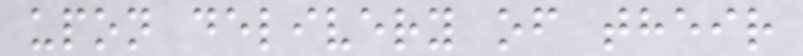upon delivery of their
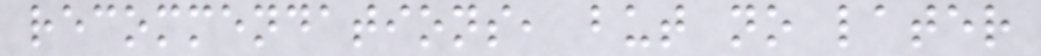recommendations, but no later
